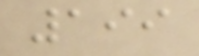199
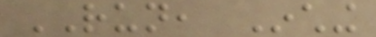RUN, Inching
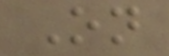On
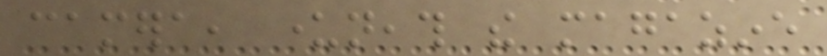camera, underneath the magazine
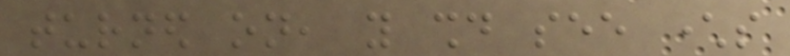turned on, you should see characters
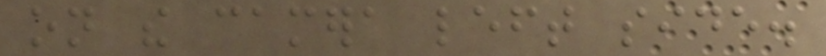on the camera left side.
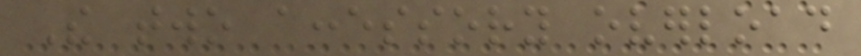The two accessory overload
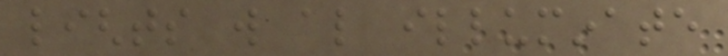lights will also illuminate
